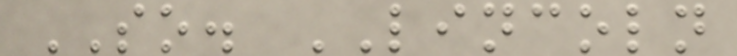SO. LINCOLN
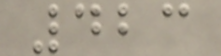423
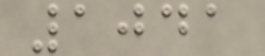1041
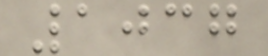1037
